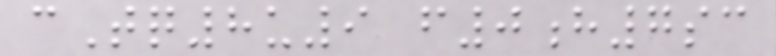cTq8u9 f0h7sc
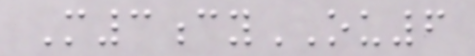M3cyOU6
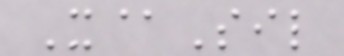X@Sil
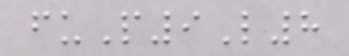fuP9L8
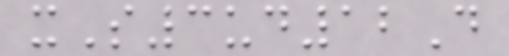xS3ud12D
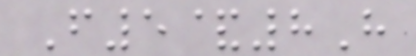F5&8H
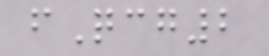fQcg2
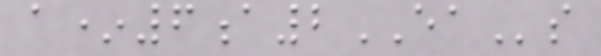a*6a2EAs
